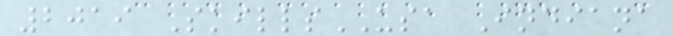2019 SkillsUSA Indiana
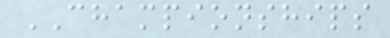CHAMPIONSHIPS
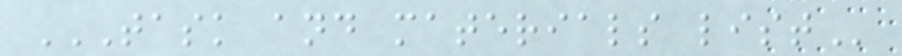TASK AND MATERIALS LIST
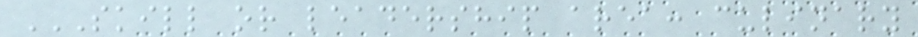SKILL OR LEADERSHIP AREA: CULINARY
